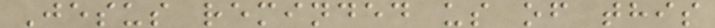Jesus reminded us of this
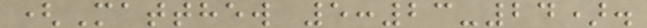(Matthew 5:23-24).
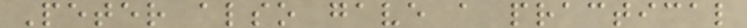Peter also gave a practical
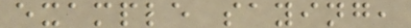example saying,
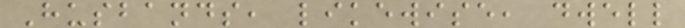Husbands, likewise, dwell
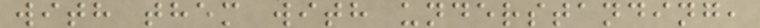with them with understanding,
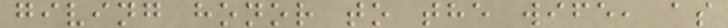giving honor to the wife, as
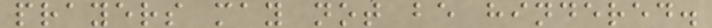prayers may not be hindered.
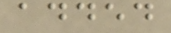added
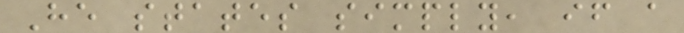He states simply, if a
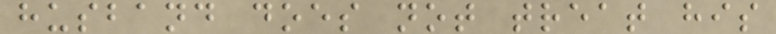husband does not treat his
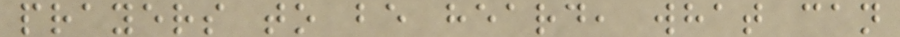prayers to be heard, what can
